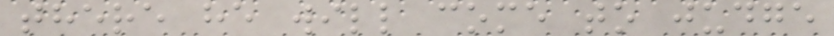there he will come to judge
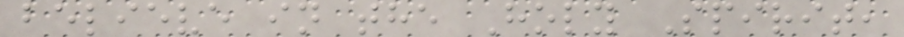believe in the Holy Spirit,
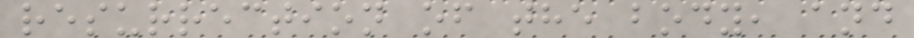resurrection of the body, and
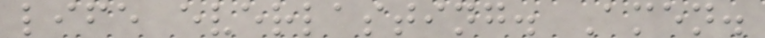life everlasting. Amen.
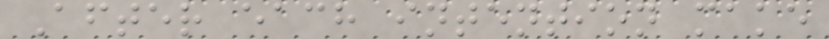After each intention make
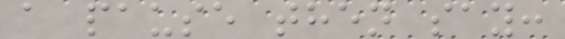a pause then say:
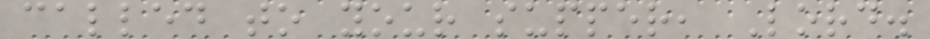called to your supper, Lord.
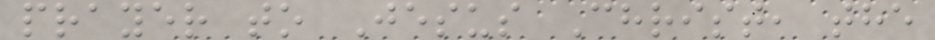prayer to Jesus Christ, the
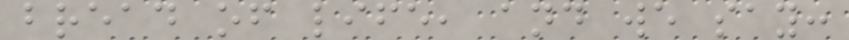bread of life, and we say:
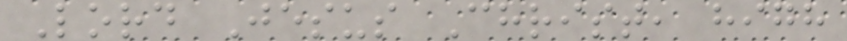Lord Jesus Christ, high
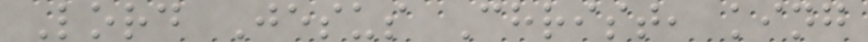Lord Jesus Christ, king
